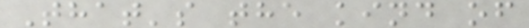That's the kind of
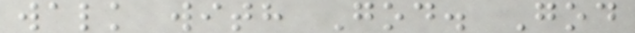walk with God. God
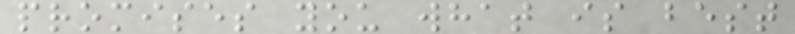promises you what is best
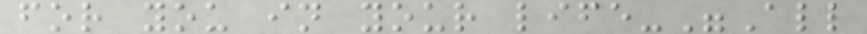for you in your life-"All
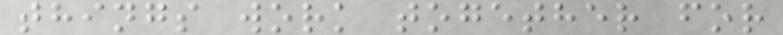things work together for
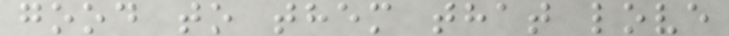good to them that love
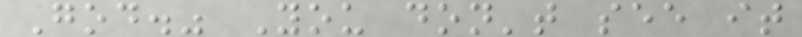God." You don't see it
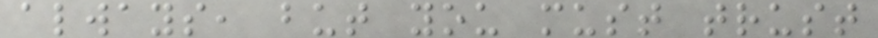always, but you must trust
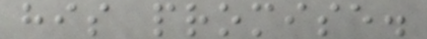his promise.
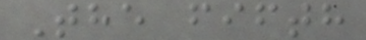The fifth
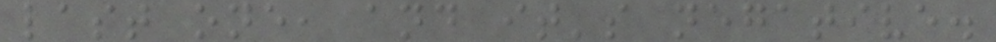last one, and it's negative.
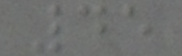45
